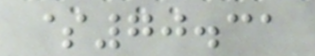$70.31
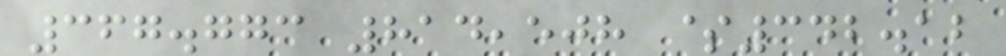367.773 814,508 $342.12
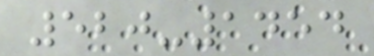520-1454
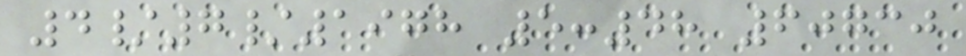4/7/1978 5:48 60730
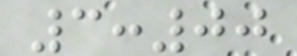3:00
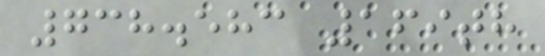738.583 169th
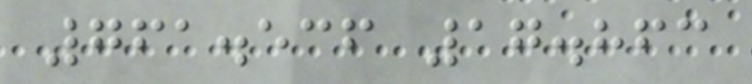761.536 17.863
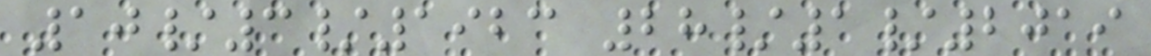10/3/1923 28/1/2019
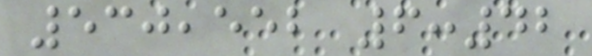530,552 6:42
